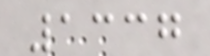1337
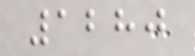1280
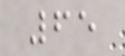65
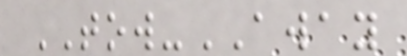TOW-AWAY
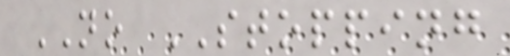NO STOPPING
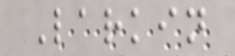Larkin
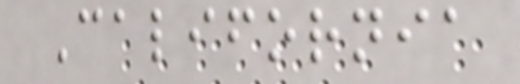California
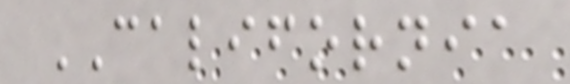CALIFORNIA
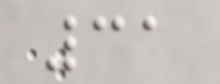31
